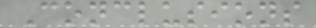Conclusions
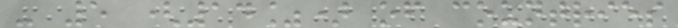- 5 (14%) of countries
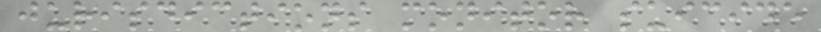jurisdictions monitor suicide
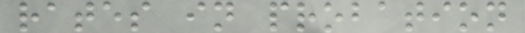rates in probation
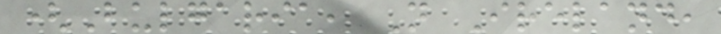(Bulgaria, N Ireland,
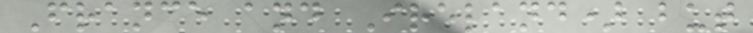France and Ireland) but
